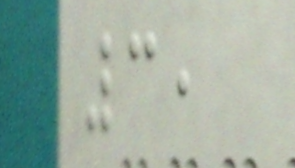3,
